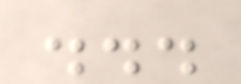...
